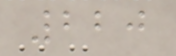220
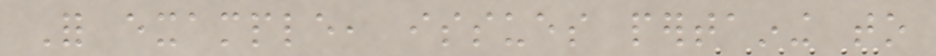For example, issues pertaining to
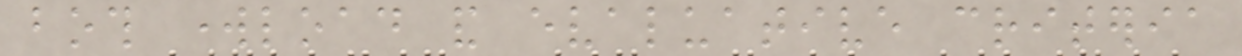both workload and evaluative criteria
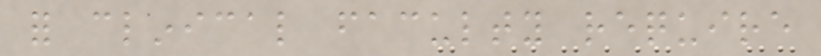for clinical faculty require
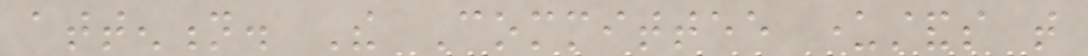attention. The Committee understands that
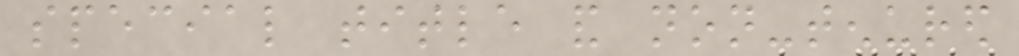special title and non-tenured
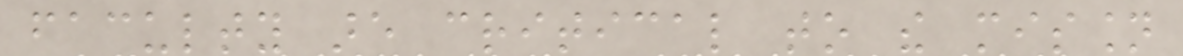faculty are critical to the mission
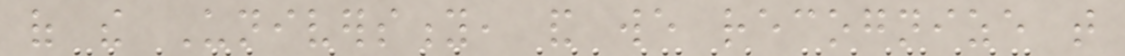of the University, and we recognize that
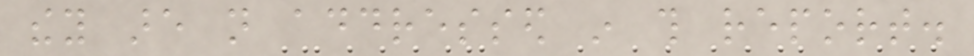they are not addressed in this report.
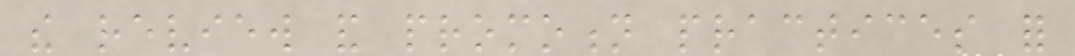the review and promotion practices for
